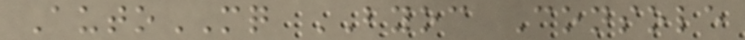AutoMQ BYOC Console
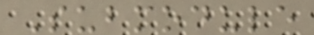Submodule
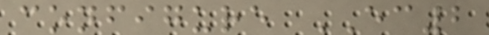configure EC2
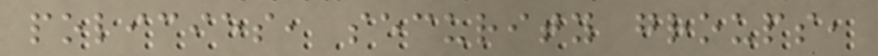policies, security groups,
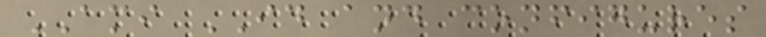AMI ID and configures
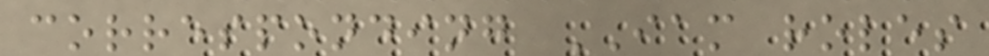corresponding IAM roles
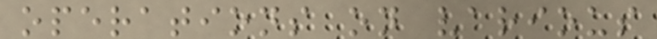operations on various
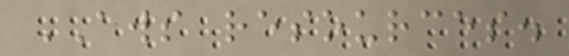AWS resources.
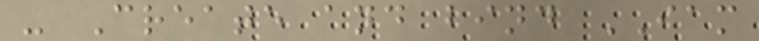- Create and bind IAM
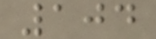104
